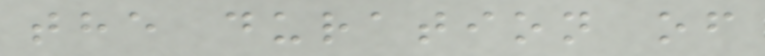the duration of
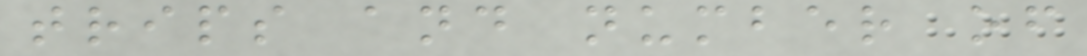trips and number of
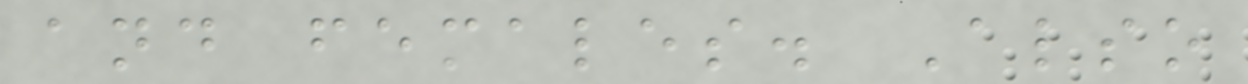and females. Also
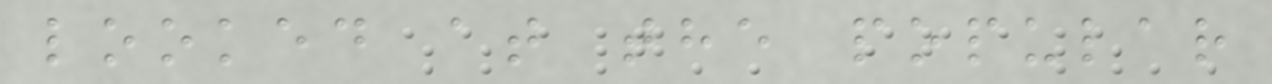looked at the popular
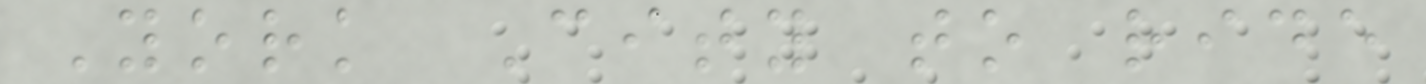York City to ride
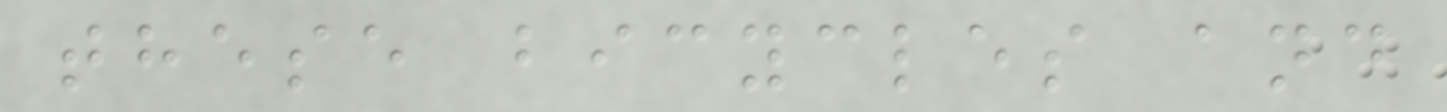these bicycles and
